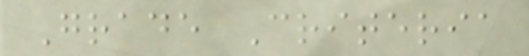Grade Criteria
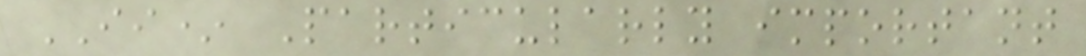II* Particularly important
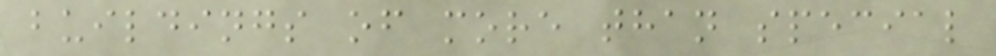buildings of more than special
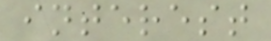interest
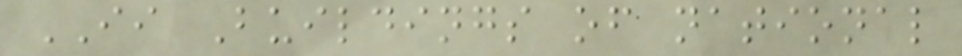II Buildings of national
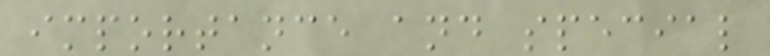importance and special
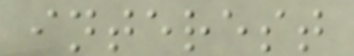interest
